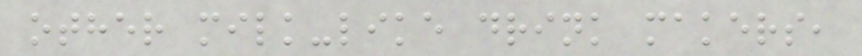other milk-like drink makers,
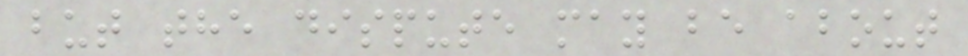but the dispute may be about
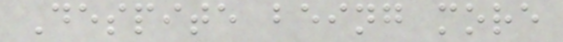Despite being more
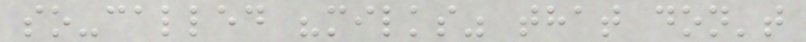so-called "milks" that don't
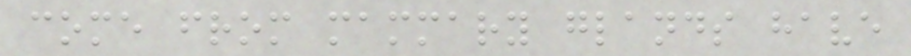come from mammary glands have
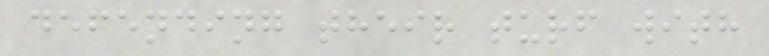defending their turf with
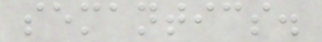semantics.
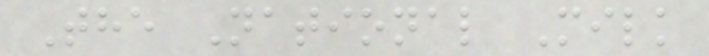The National Milk
